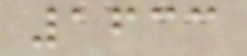1633
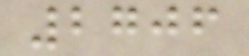2706
